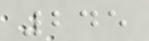245
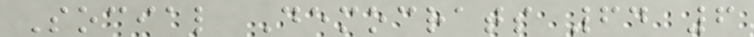Social Democrats 64 6
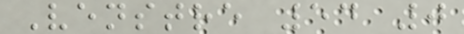Venstre 54 0
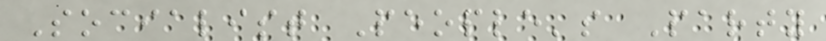Socialist People's Party
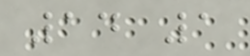14 1
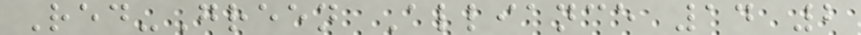Red-Green Alliance 14 2
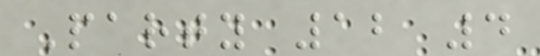Party 12 4
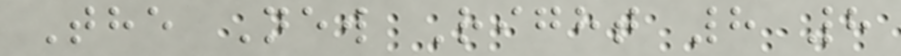The New Right 8 8
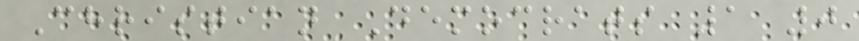Christian Democrats 1 0
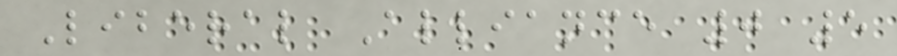Liberal Alliance 0 5
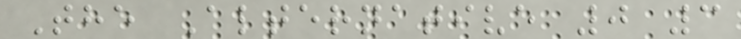The Alternative 0 3
